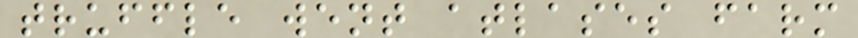truffle went atlases farm
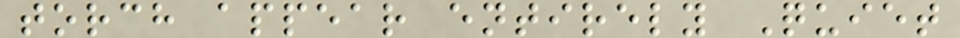torch appear entirely Quiet
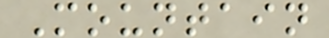Mountain
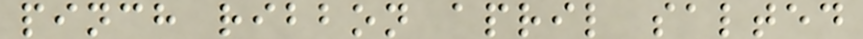pinch ribbon april salted
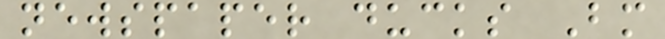newspaper ducks Bm
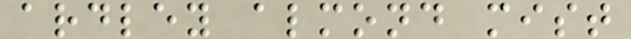ardley almond mist
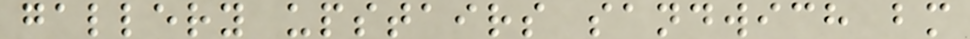gallery upstairs sandwich bm
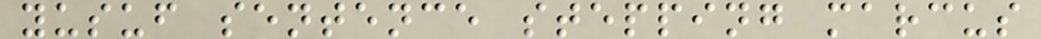yusuf sentence stepping marcus
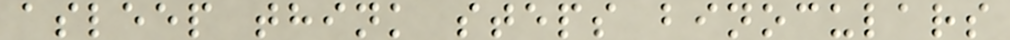asleep think steps binoculars
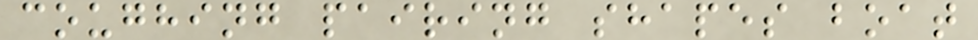coughing pairing shapes boat
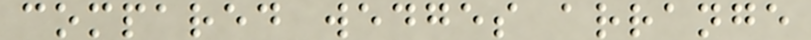compared wedges arrange
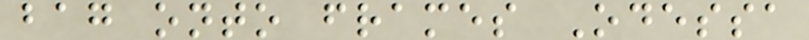bag onto frames Odessa
